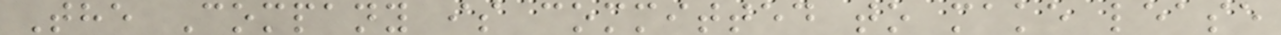The Company is committed to make lease
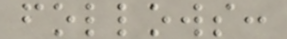follows:
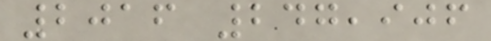2016 247,906
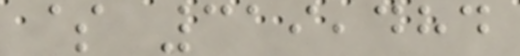$ 319,484
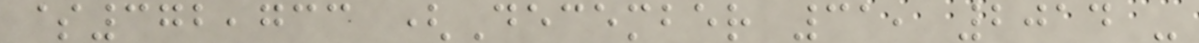$372,733 (December 31, 2014 -
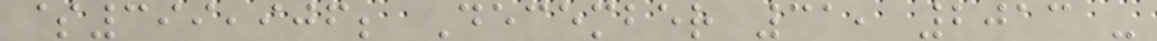$399,906; December 31, 2013 -
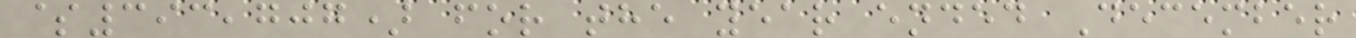$393,707) for the year ended December
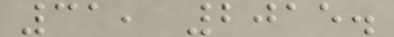31, 2015.
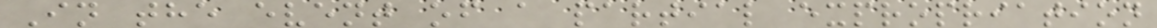In the event of a partial expropriation
